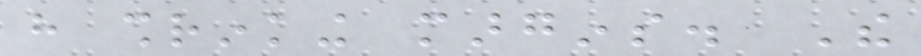have shrinking margins. The
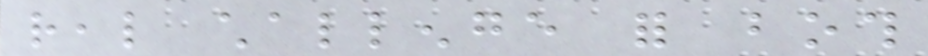real challenge for both
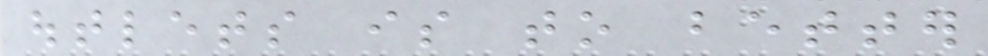outlets is to better
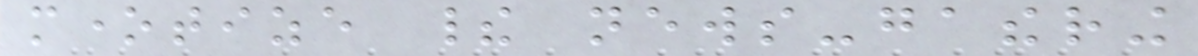monetize their news-gathering
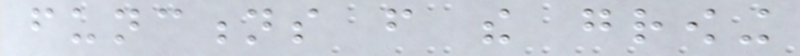functions from the growing
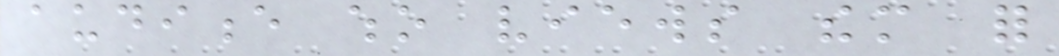audience who views them for
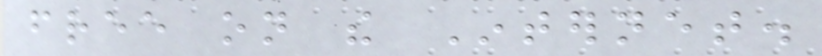free on the Internet.
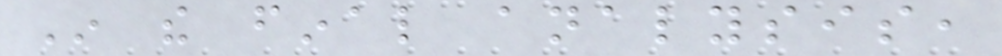In the final analysis,
